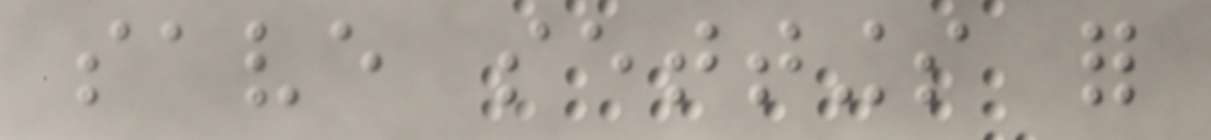save settings for
